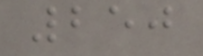250
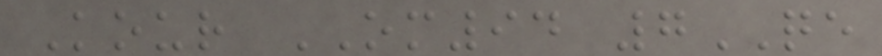Kour OM94 7QE
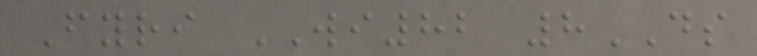Fyri WI82 8DS
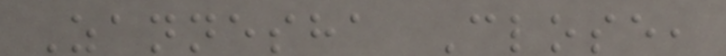Zannesha Close,
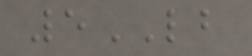5LB
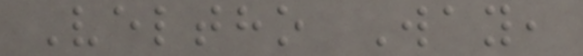Veltho Way,
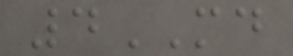4MD
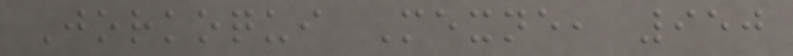Jorkoqui Mexne, 950
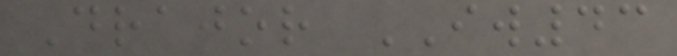Drajor IW43
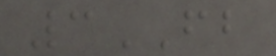3FB
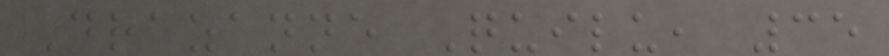Drazanne Quilu, 35
